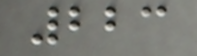223
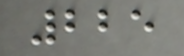225
